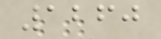1260
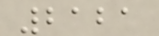2121
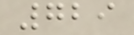729
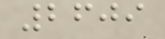2609
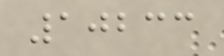10233
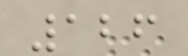126
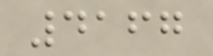4167
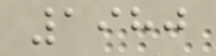1980
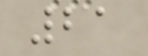21
